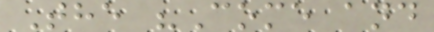The "Come and
